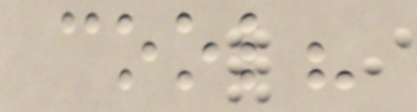cool?
